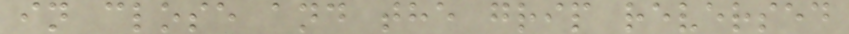in close and the grip reversed
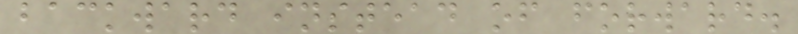backward instead of forward.
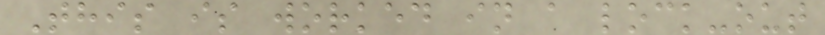This is worked in a lock-out
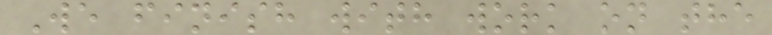We finish with work on the
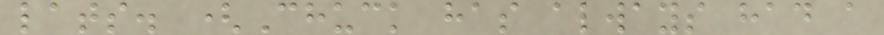lats. (Chuck has always had a
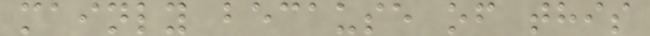mainly because of this
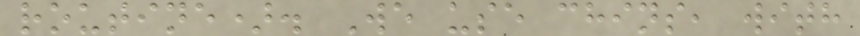routine). We use chins, with
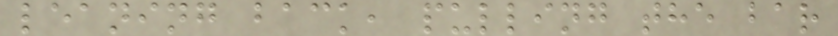leaning back, pulling the bar
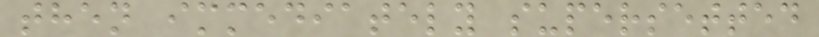then immediately supersetted
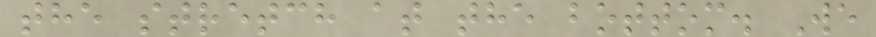the stretch at the bottom. We
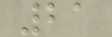21
